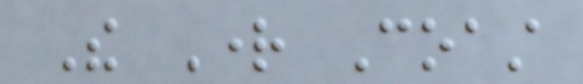The Right Coast
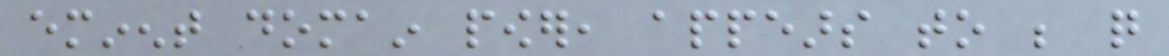eminent domain power, appears to be quite
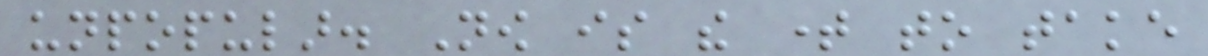unpopular. Now is the time to take
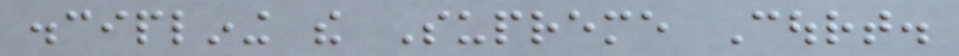disciplining the Supreme Court.
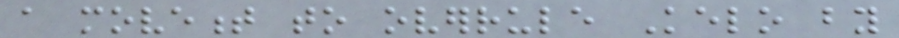a movement to overrule Kelo by
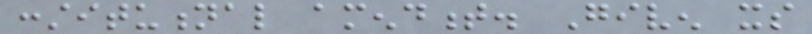constitutional amendment. Given its
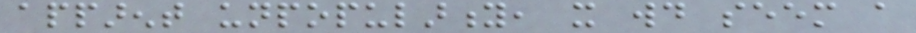apparent unpopularity, it would seem a
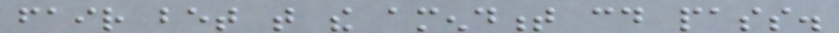fair bet that the amendment could pass.
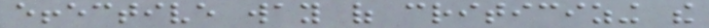effective way of criticizing the
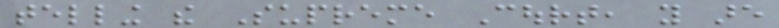telling the Supreme Court, you are
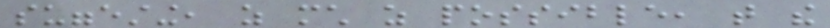suggesting, as much as possible, that the
